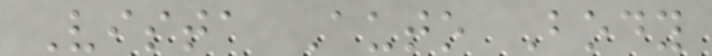Vista Auto Body
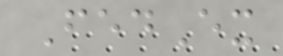FedEx
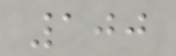100
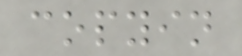copyin
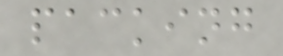packing
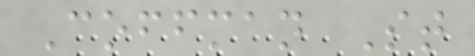Coffman St
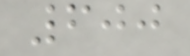600
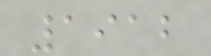1912
